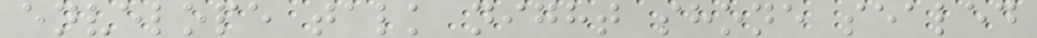envelope talk night shone sealed
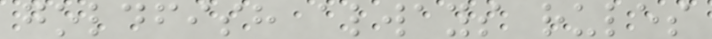goldfish always rules
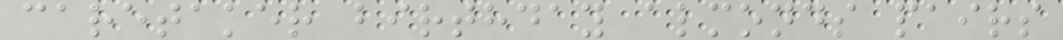caretaker birthday almonds pairs
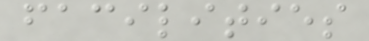facilities
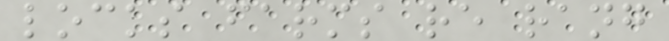locks farms re rang
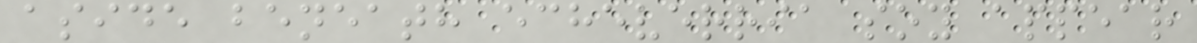aside beneath echeverria soy appear
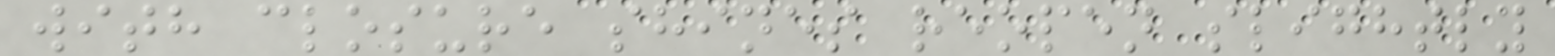with closure shines reopen slightly
